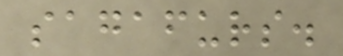sagafurs.
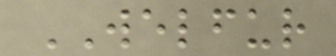WELFUR
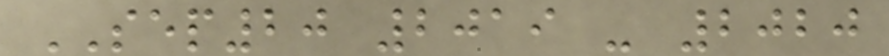SEP20 2019 - 2020
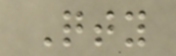Qty
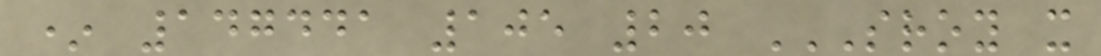* 147441 105 20 SROY X
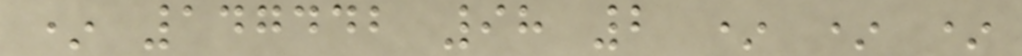* 147442 98 2 * * *
